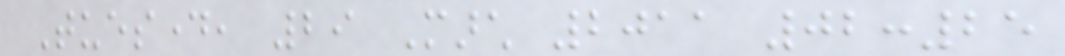Tuesday, 29 March 2011 02:25
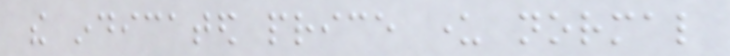the indicated price under normal
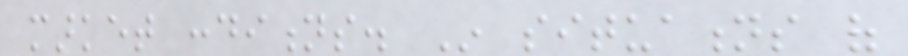market conditions. In situations of
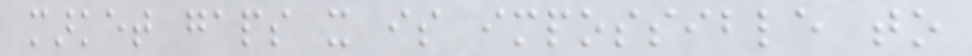market gaps it is impossible to
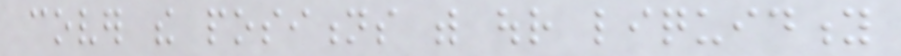cover the positions with our liquidity
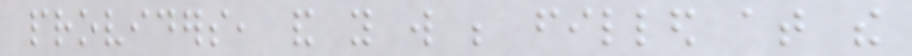providers, and you will be filled at the
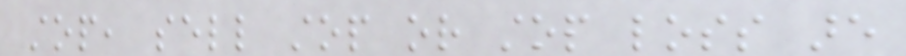stop, sell stop or stop loss are
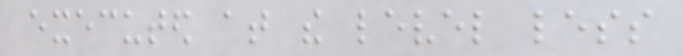executed at the level less
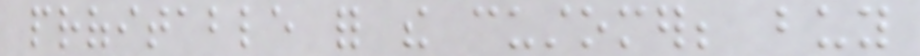profitable for the customer; buy
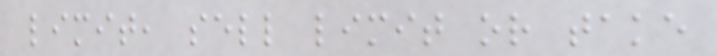limit, sell limit or take
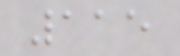115
